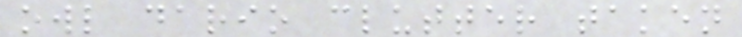owl dario clutter taken
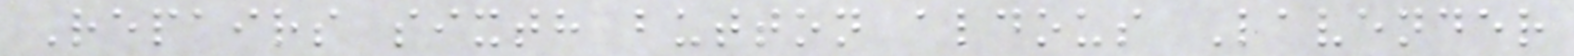Repairs sixth button aldous Lavender
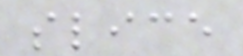slice
